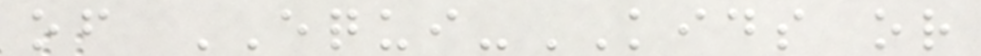of EQUI-KIDS or
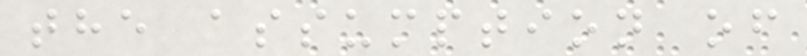the assumption of
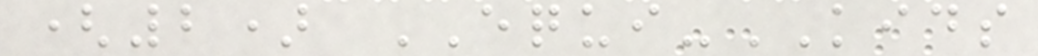(2) EQUI-KIDS
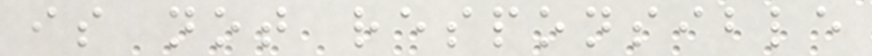is not responsible
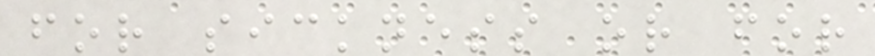for sickness or for
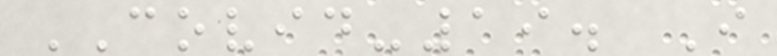COVID-19. I
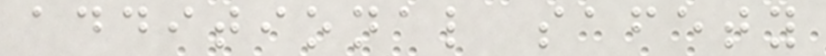additional safety
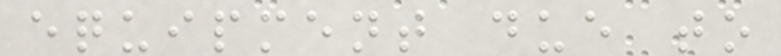equipment due to
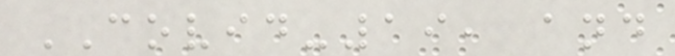COVID-19, and
